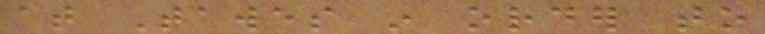at Tawes in order to
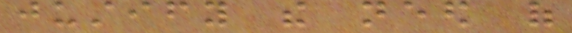justify the need of
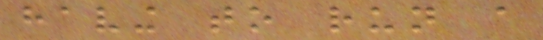having to run a
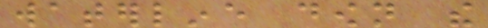waterline down the
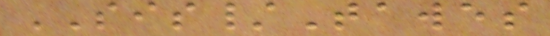SIS/Tawes
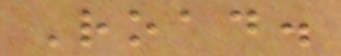Road.
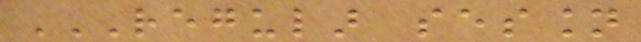REGULAR SESSION
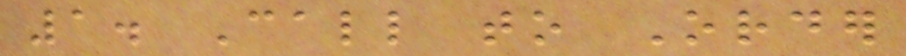1. Call to Order
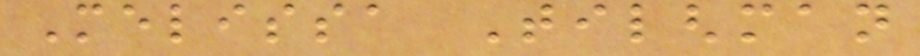Melissa Tilghman
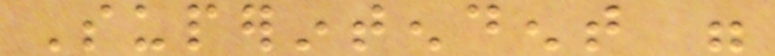Superintendent were
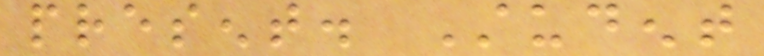present. Student
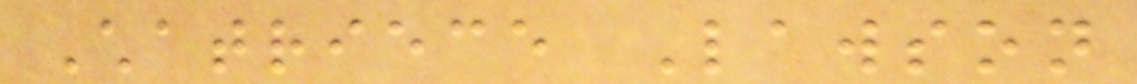Chatriece Lawson
